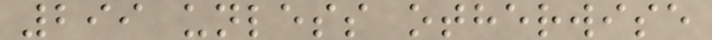299 unless otherwise
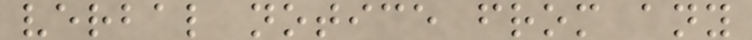verbal notice from any
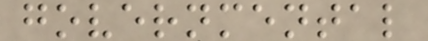governmental
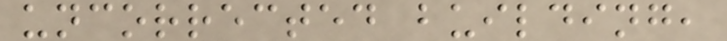uncorrected building,
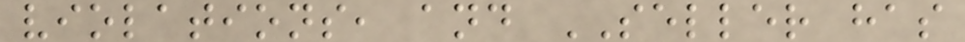violations, and SELLER has
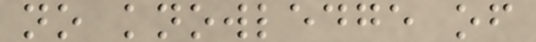no knowledge of
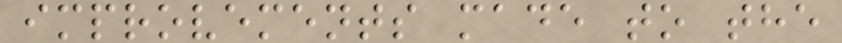improvements made to the
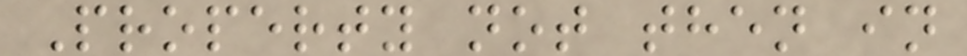Property not then in
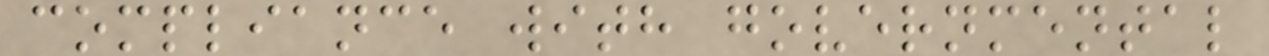compliance with governmental
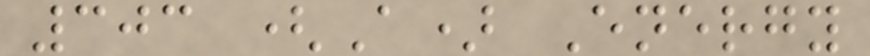303 (A) Energy
